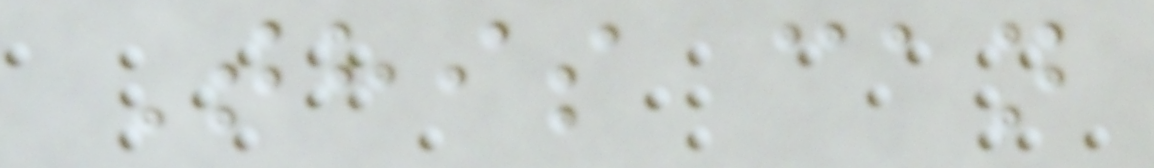This can
